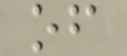of
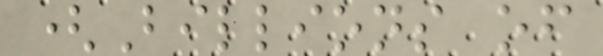(Billions of
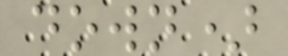down)
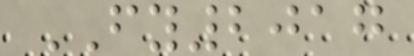FY2017
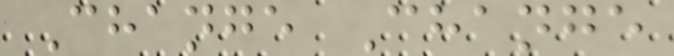Change Change
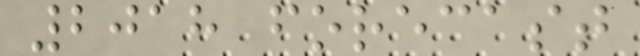2018 forecast
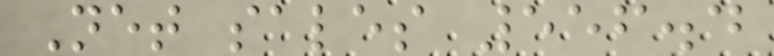Net sales 556.4
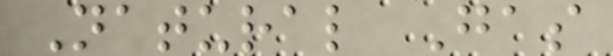Natural Gas
